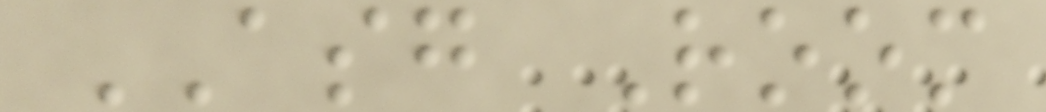ASG Room
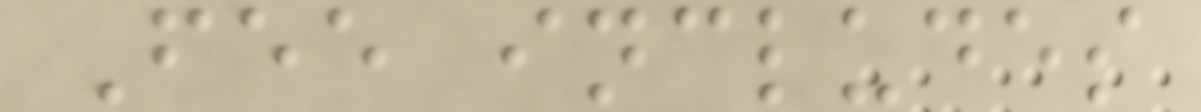Fee includes
